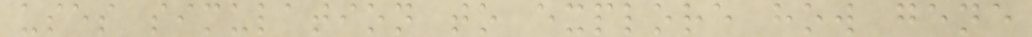uses simulation to explore how gene
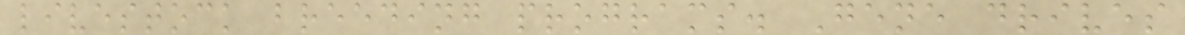livestock breeding programs. Gene drives
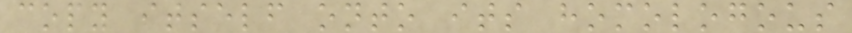copy itself onto its homologous
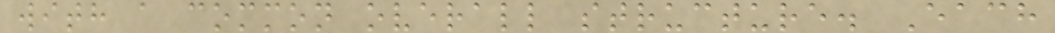with a common overall structure. Each
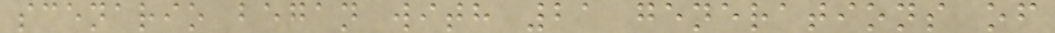scenario began with 21 generations of
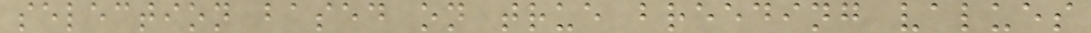selection based on true breeding values
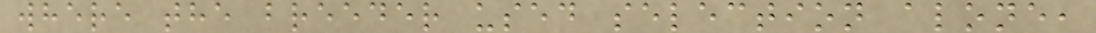where the breeder used selection alone,
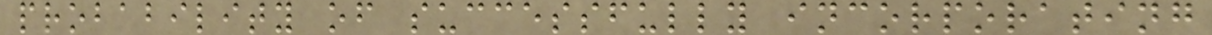probability of successfully incorporating
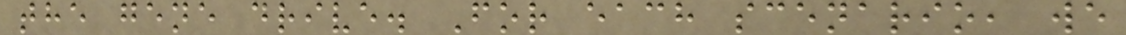the gene drive. For each scenario, we
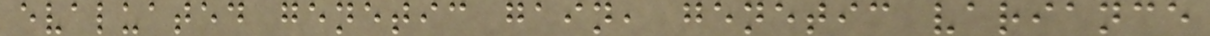evaluated genetic gain, genetic variance
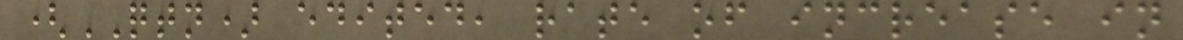(QTN) edited, rate of increase in
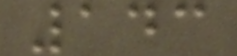143
